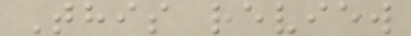This review
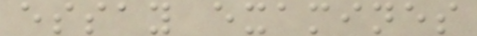essay examines
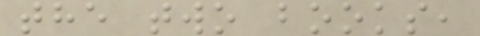the two books,
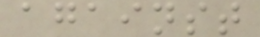against
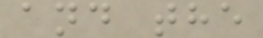and the
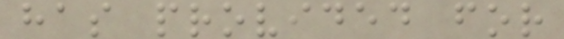has provided for
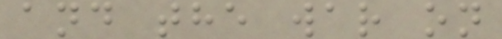and the war on
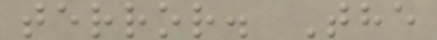terror. The
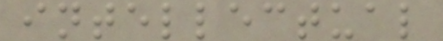intellectual
